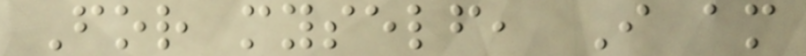For myself, I am
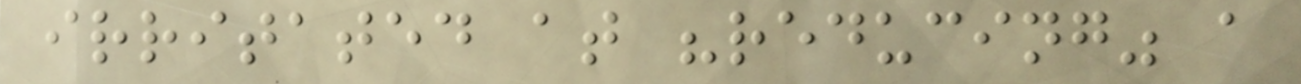irritated at "reducing" a
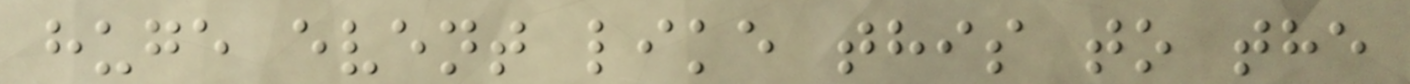huge event like this to the
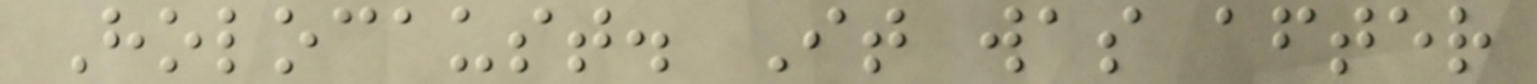Holocaust. It was after
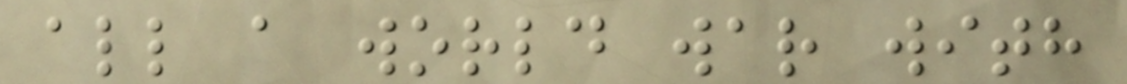all a world war with
